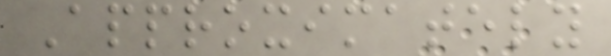Approximately
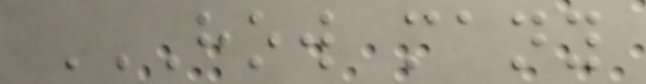HOW MANY
